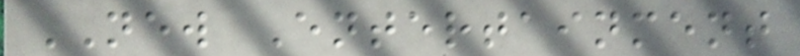NEW Entertainment
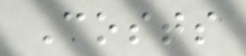Costs
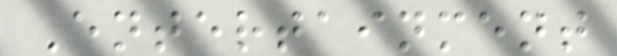Entertainment
